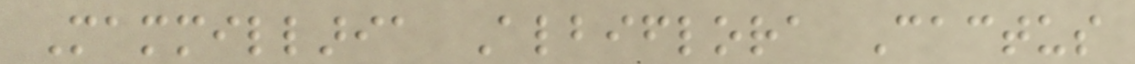Mammillaria Albiflora Cactus
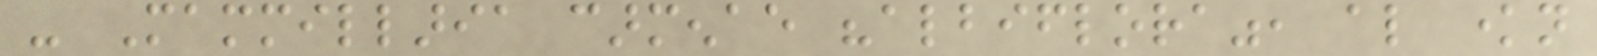- Mammillaria carmenae "albiflora", also known
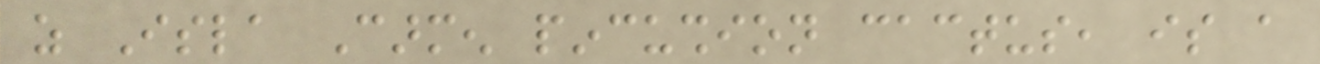as Isla Carmen pincushion cactus, is a
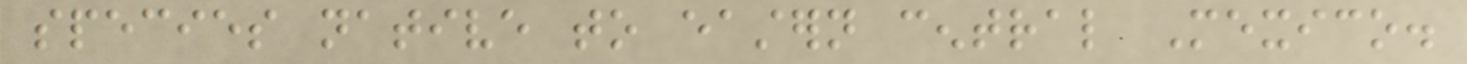species native to eastern central Mexico.
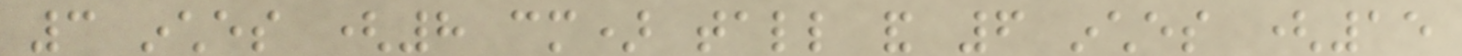3 inches (8 cm) tall and 6 inches (15
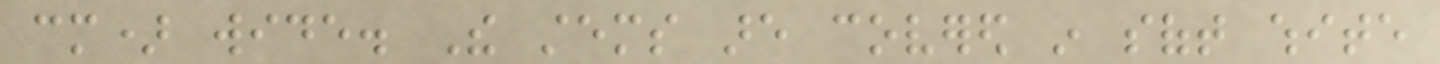cm) wide. The stems are covered in soft white
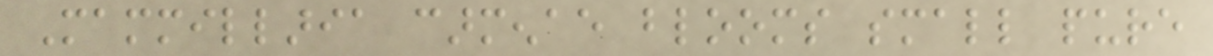Mammillaria carmenae blooms small pure
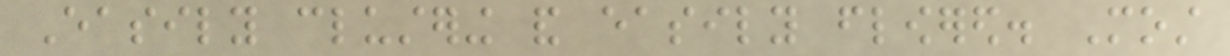Easily clustering and easily flowered. Most
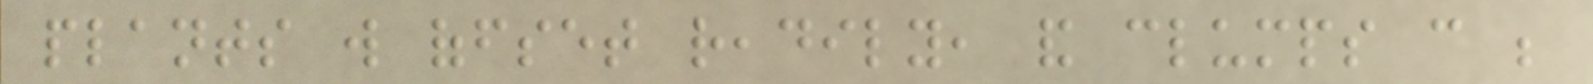plants will offset readily, and clumps can be
